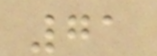71
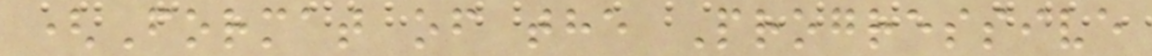(Format of the Progressive
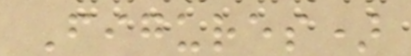Figures)
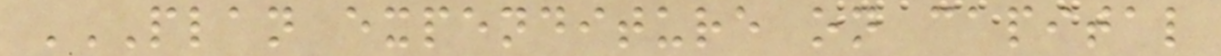PLAN EXPENDITURE ON CAPITAL
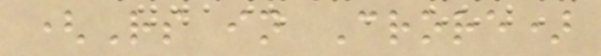(Rs in Crore)
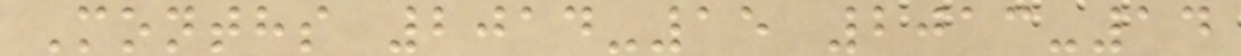Months 2014-15 2013-14
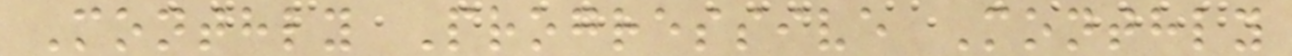Monthly Progressive Monthly
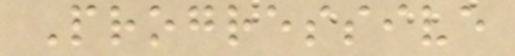Progressive
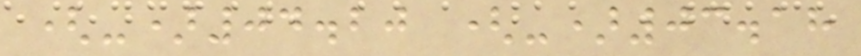(-)04.20 (-)03.18
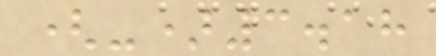(-)3.18
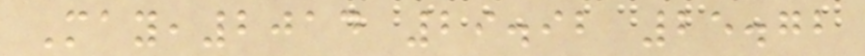May,2014 29.92 25.72
